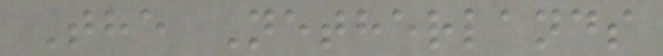The Netherlands
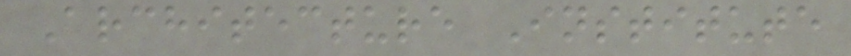Architecture Institute
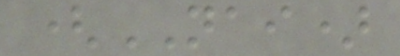(NAI)
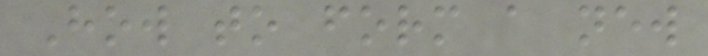How to form a new
